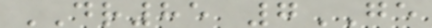DR85 7GE
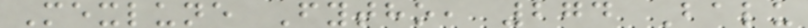Mexlune Fytho, 274 Balu
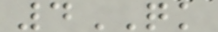4QK
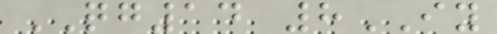QG14 8IY
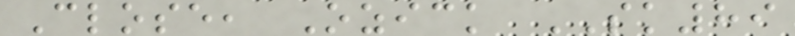Close, Ozick SK89
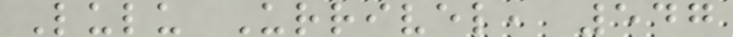Lulu Urrivel, 547
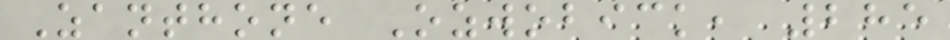Zanthone Ozwobick, 285
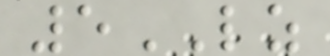5LZ
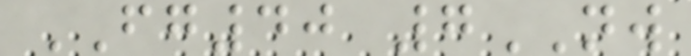FG40 7NW
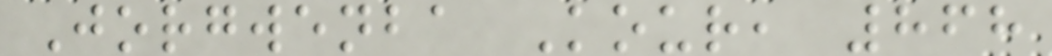Jorgwenba Kour, 868
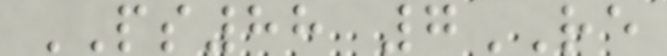PS88 7RE
